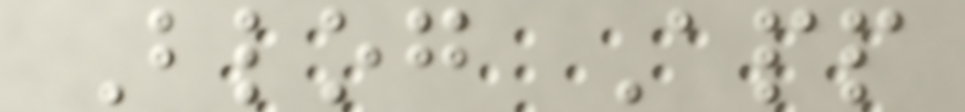Blog App
